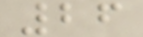26
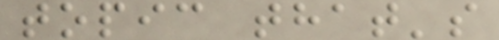topic that's
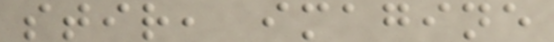stir, imagine
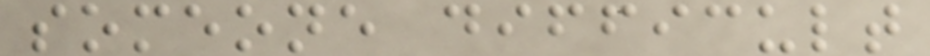someone difficult
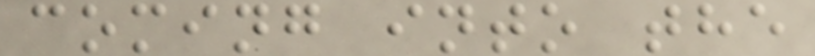coming into the
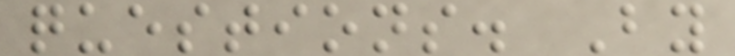questions. By
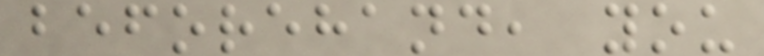beforehand, you
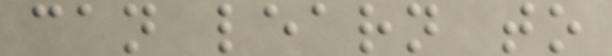can learn to
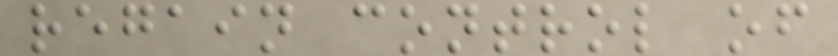regain control of
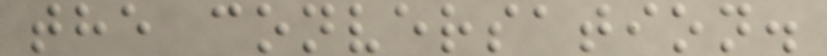the conversation.
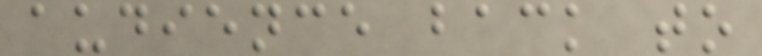audience back to
